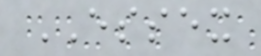ESSEX
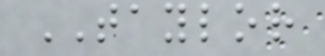TAYLOR
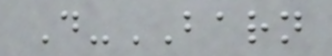D-BARN
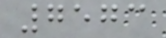7573
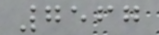7567
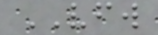VFW
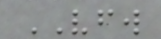VFW
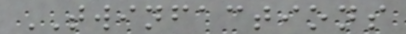TWINFACTIONS
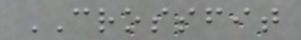CROSSFIT
